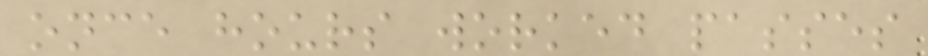once hours worked passes
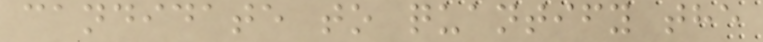candidate to quantify the
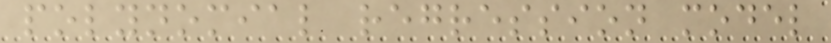polynomial regression model
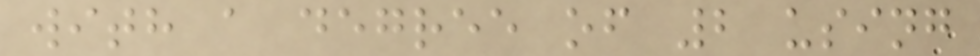with a degree of 2 using
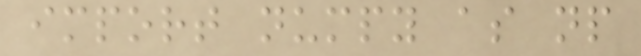import numpy as np
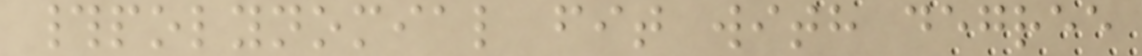#polynomial fit with degree
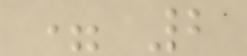= 2
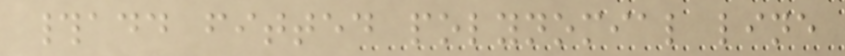#add fitted polynomial line
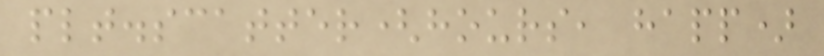plt.scatter(hours, happ)
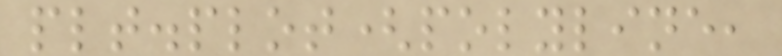plt.plot(polyline,
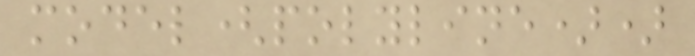model(polyline))
